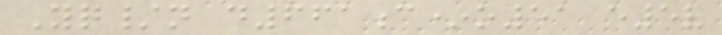Yq/n d661c*o51 e5v
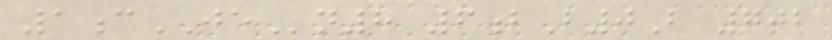1cJEn8 6bB0B 7tb
